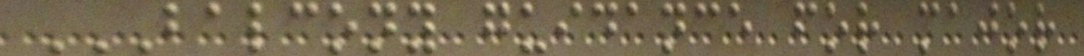BALCONY GUIDANCE FOR MAJOR
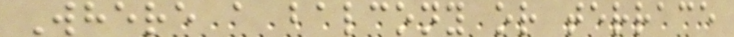Where a balcony or terrace
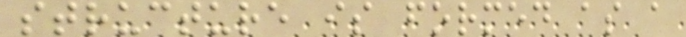structure is formed as a
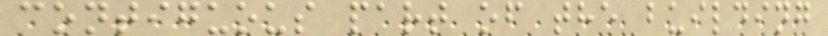contiguous part of the building
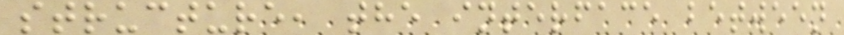structure, the interface between
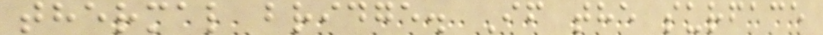thermal bridge. If the surface
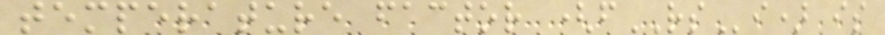temperature factor (fRSi) is
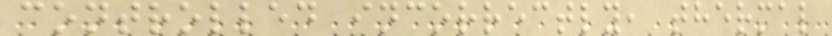controlled incorrectly, thermal
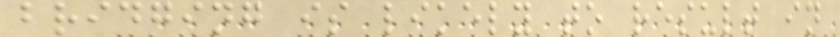bridging is likely to result in
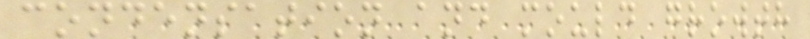condensation and mould growth
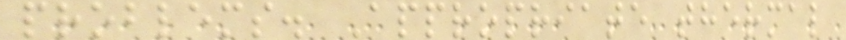problems. Appropriate thermal
